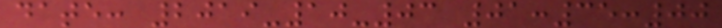date: 2019-10-03 01:35:00
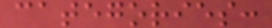categories:
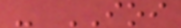- IOI
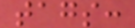tags:
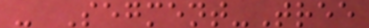- Segment-Tree
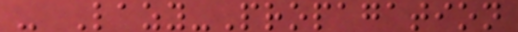- Lazy-Propagation
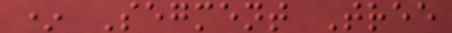* Segment Tree
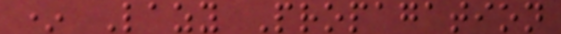* Lazy Propagation
